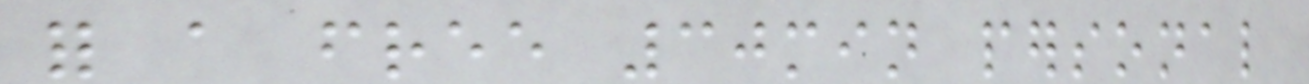for a free 30min personal
